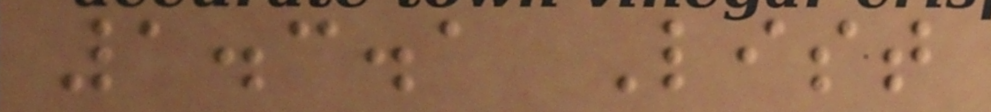1.3.1 List
